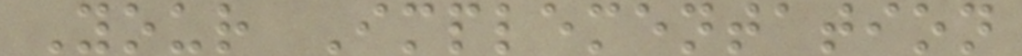Your Implementation
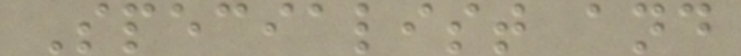Specialist and
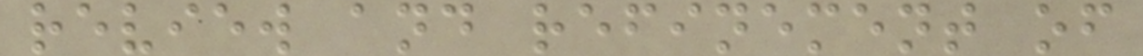review and refinement of
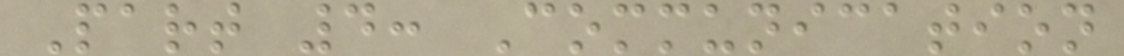Part 4: Communication
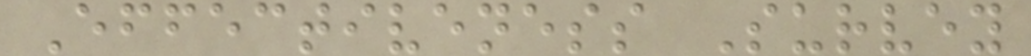Effectiveness Survey
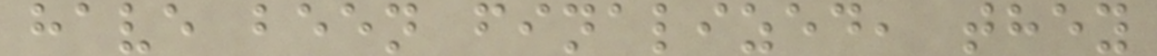have been finalized, they
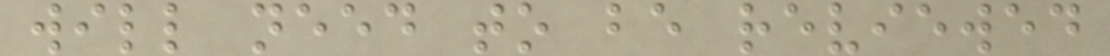will need to be reviewed
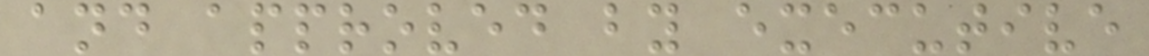and approved by executive
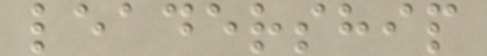leadership
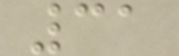31
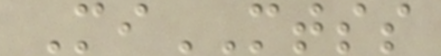MiMTSS
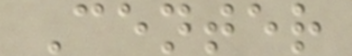Center
